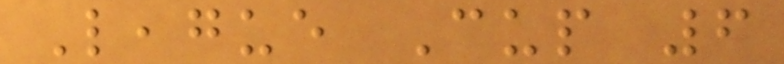League Cup 6
